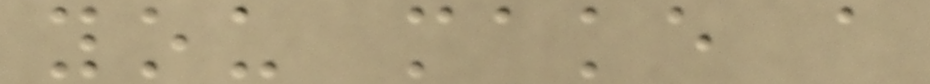you make a
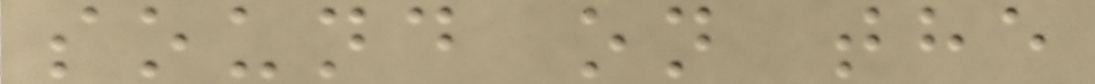sound on the
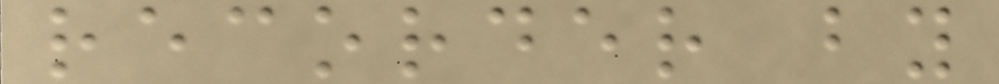recorder by
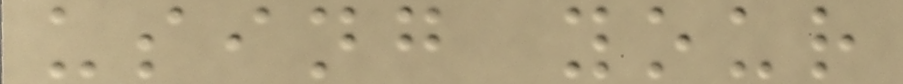using your
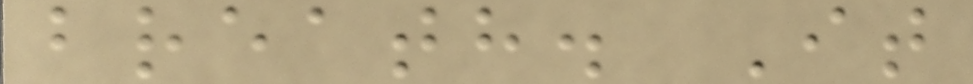breath. It
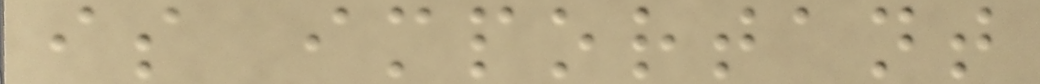is important
